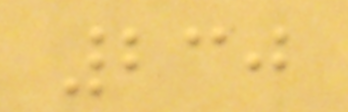230
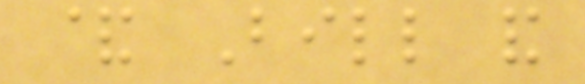& Bill and
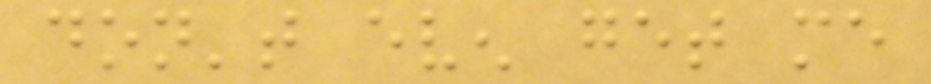don't even get me
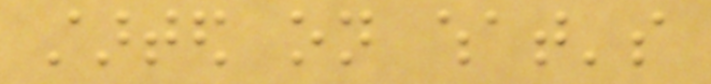started on what's
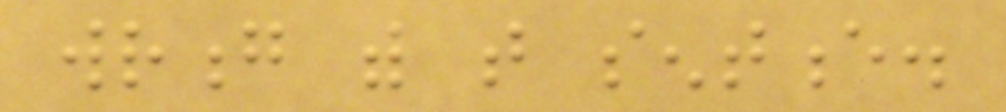wrong with that sentence.
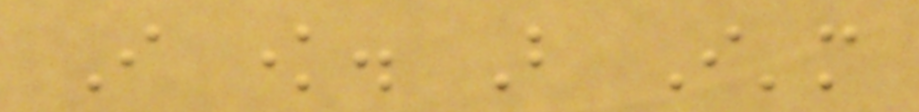I know. But I'm
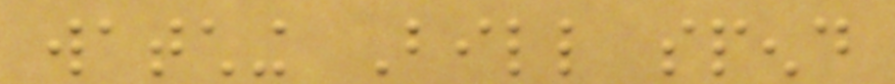watching Bill spend
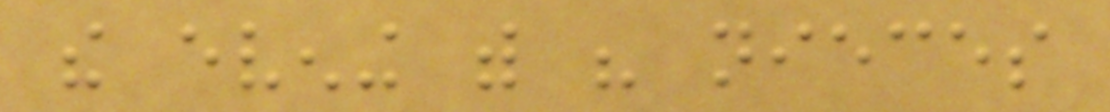the evening with his nieces
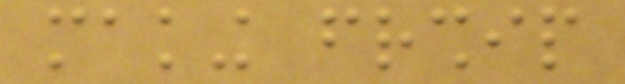making friendship
